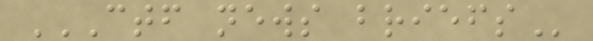CTF NEWS BRIEFS
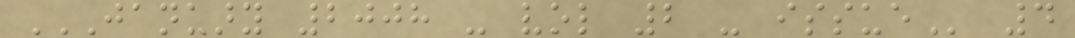JANUARY 2008 - VOL 2 - ISSUE 4
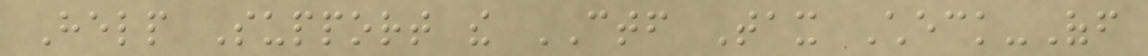Help Support the CTF Tax Check-Off
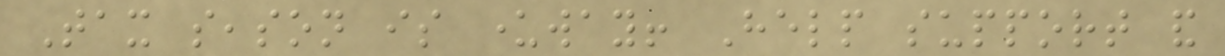Tax season is underway! Help support and
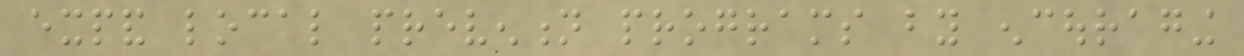expand local prevention programs by encouraging
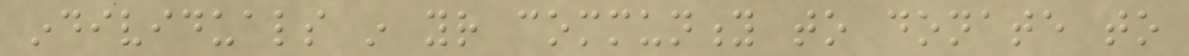individuals in your community to donate to
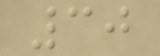30
